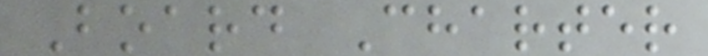Board Charter
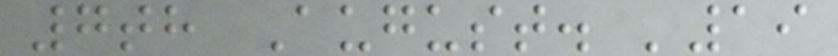7th August. '19
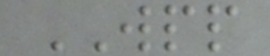WPP
